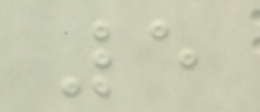5
